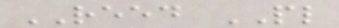REED PL
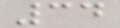34
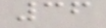36
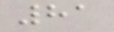81
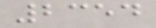2354
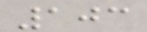103
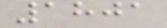1801
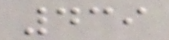439
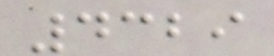4329
